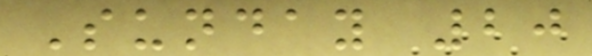Sunday 20
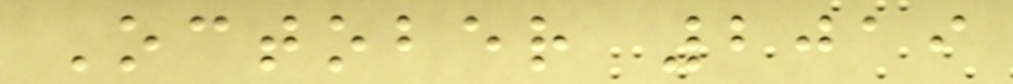October 2019
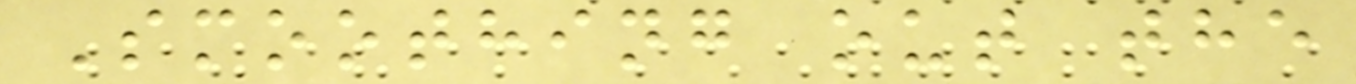Smoothing out the
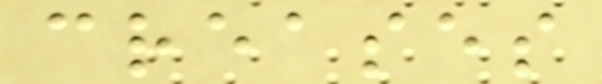creases
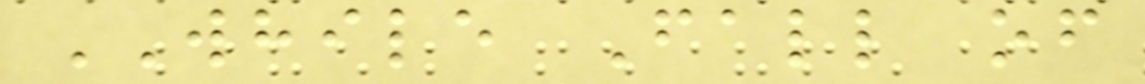WHILE Fall of
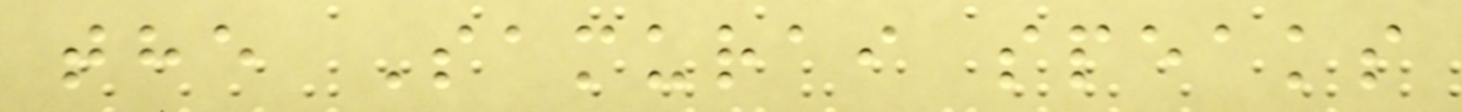the Samurai speaks
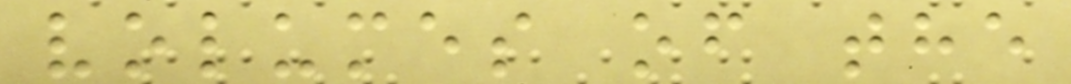volumes of the
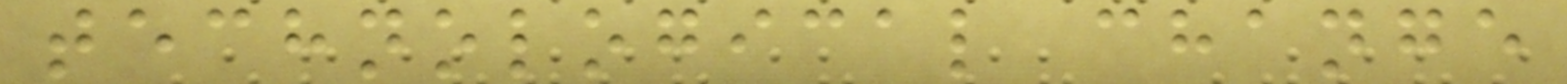technological change
